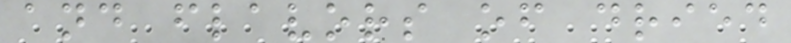and flavors of dried
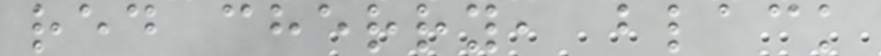red cherry, black
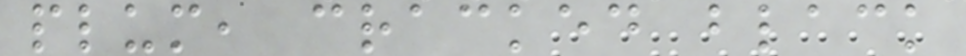plum, cracked black
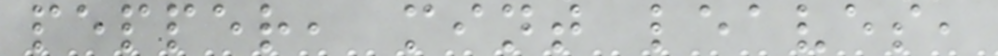pepper, mint leaves,
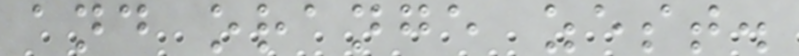and orange zest.
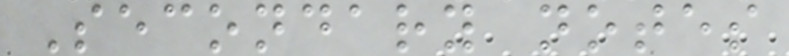Secondary notes
